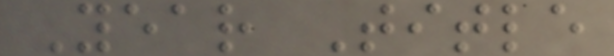Year Title
